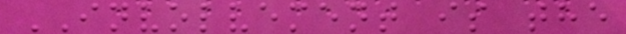INVOLVEMENT is the
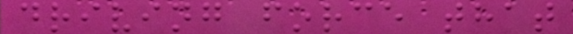driving force that
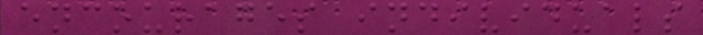encourages individuals
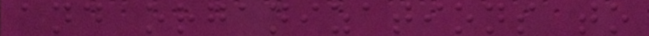and organizations to
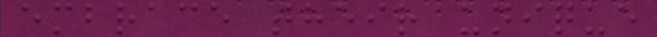embrace their unique
